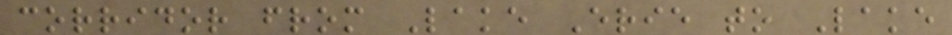corridor from Lake Erie to Lake
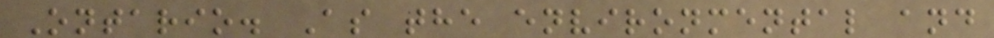Ontario. As the environmental and
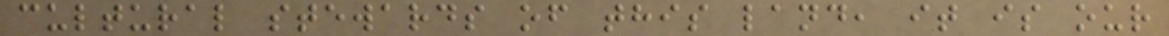cultural stewards of this land, it is our
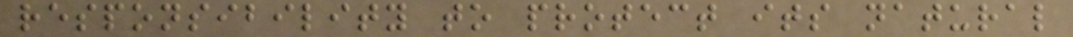responsibility to protect its natural
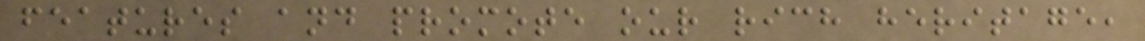features and promote our rich heritage,
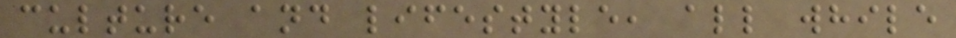culture and lifestyle, all while
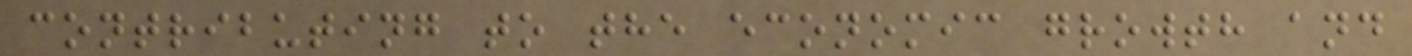contributing to the economic growth and
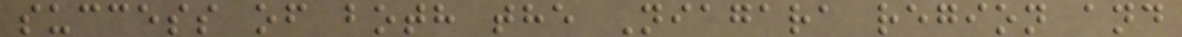success of both the Niagara region and
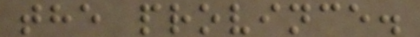the province.
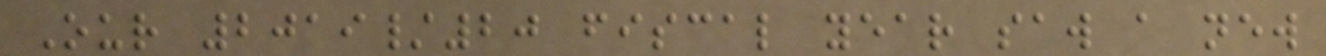Our 2019/20 fiscal year saw a new
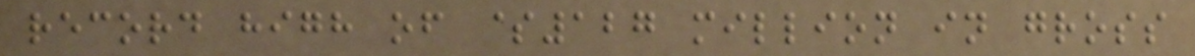record high of $127 million in gross
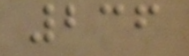236
